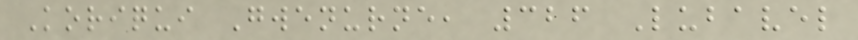Koriqui Gwenurne, 326 Lubavel
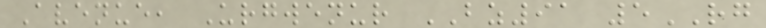Avenue, Urgwenur BZ91 5RG
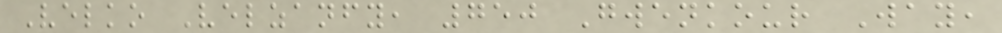Velko Velzanfy, 750 Gwenkour Way,
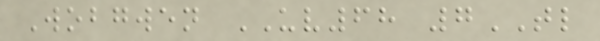Wobgwen UV68 7TL
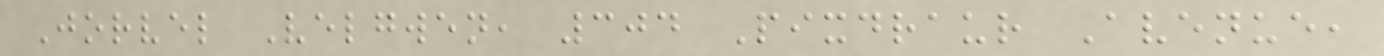Jorvel Velgwen, 304 Pixdraur Avenue,
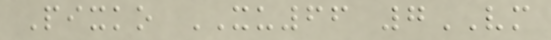Pixko XU66 7VM
